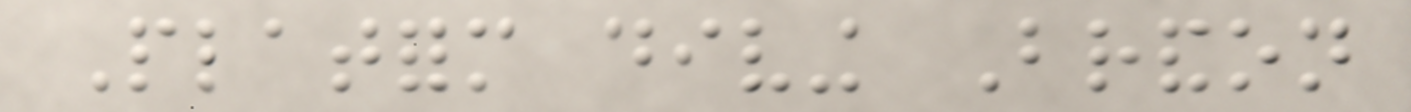Platform diving Brandon
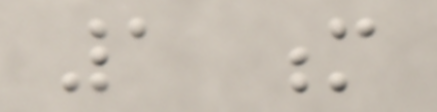1 m
